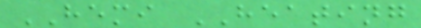HEMI HEATING
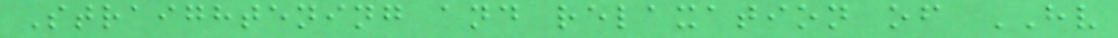Straightening and relaxation of HV
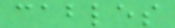cables
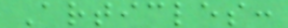Articles:
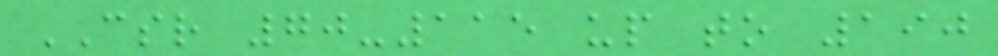CSR 70-115 up to 190
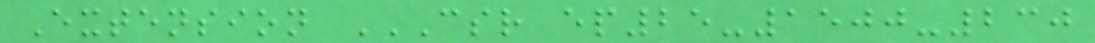Extension CSR EP25-1500-230
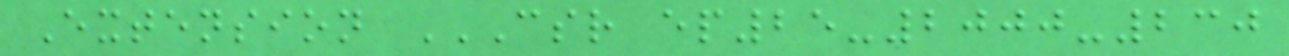Extension CSR EP25-2000-230
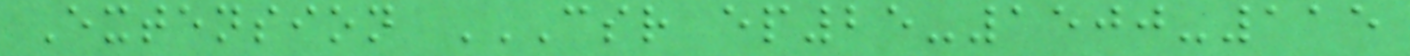Extension CSR EP25-1500-115
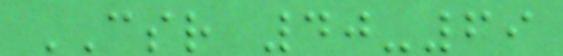CSR 40-69
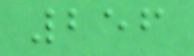256
